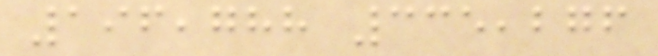196,788 335,276
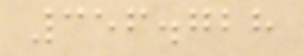356.728
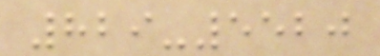829-5520
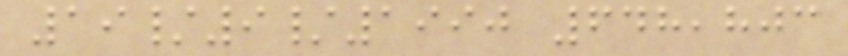19/9/1990 648,803
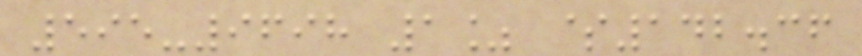595-9698 1% $142.36
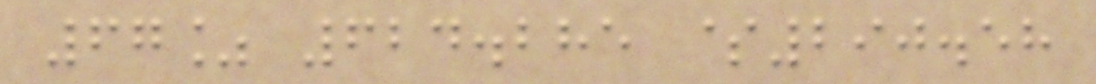67% 624.285 $290.58
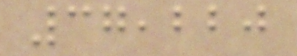37,220
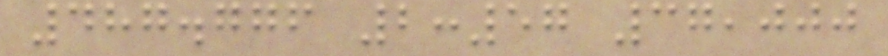487.776 2:57 37,000
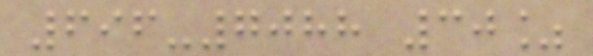696-7088 30%
